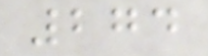274
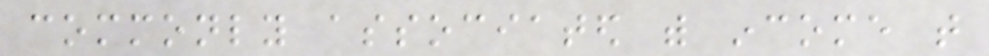commonly associated with income that
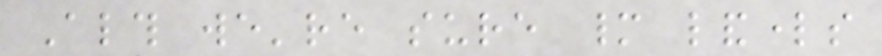Although we're sure many landlords
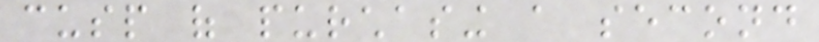cusp of purchasing a second
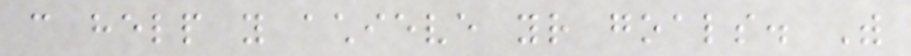can help you achieve your goals. With
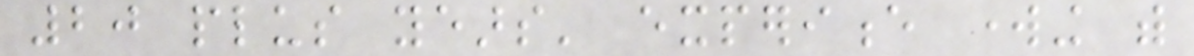20 plus years' experience working with
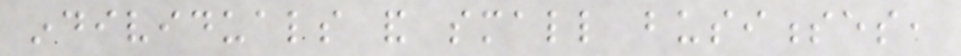individuals and small businesses,
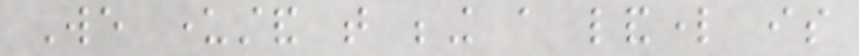We understand that being a landlord is
